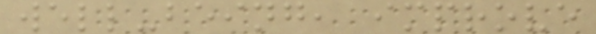well-being, improve
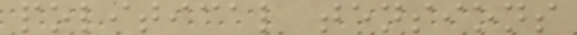political tensions
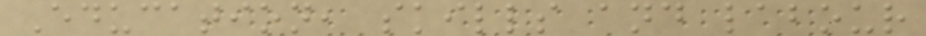Education, skills and labour
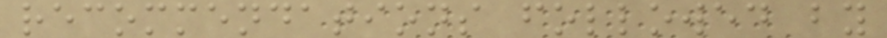recommendations followed by
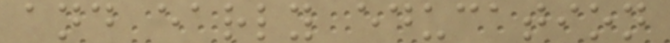and early education
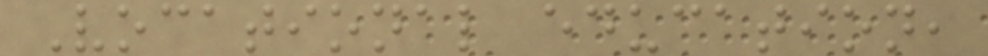Vocational education,
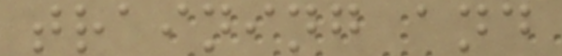training and
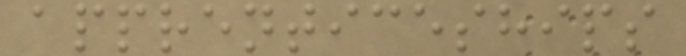apprenticeships
